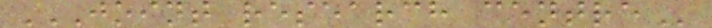JOINT RESEARCH CENTRE
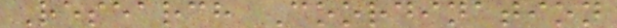Research Coordination
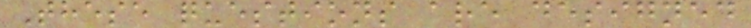These questions are designed
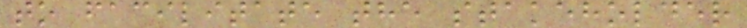to facilitate the stakeholder
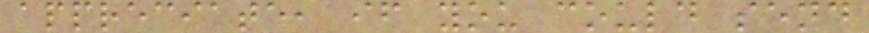appreciate, if you could send
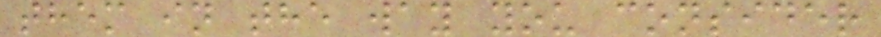them in the way you consider
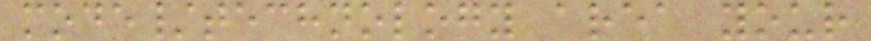mode/technology area your
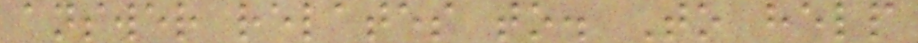answer relates to. To help
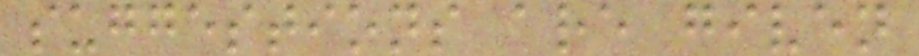suggestions are given
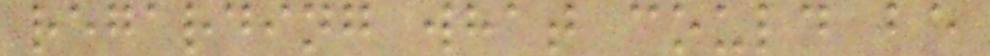regarding what could be
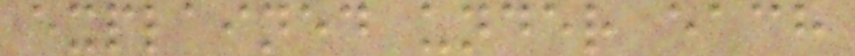explained under each
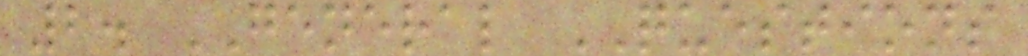2. GENERAL QUESTIONS
